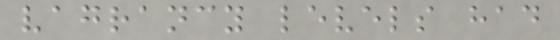vagrancy levels had
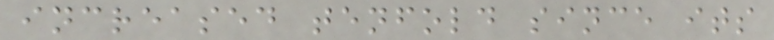increased tenfold since its
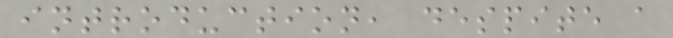introduction, despite a
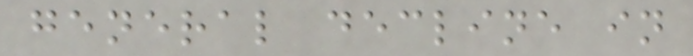general decline in
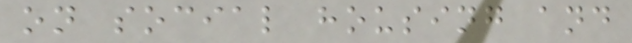on social housing and
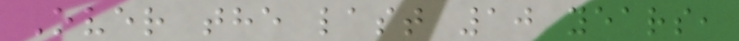Over the last 10 years,
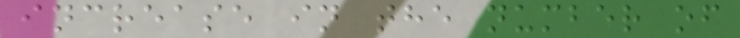increase in the number of
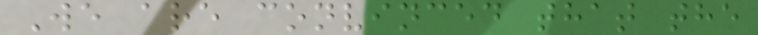We are convinced that the
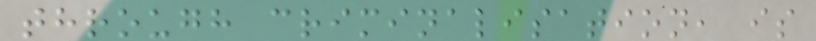through criminalisation, is
